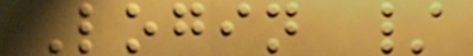Login /
